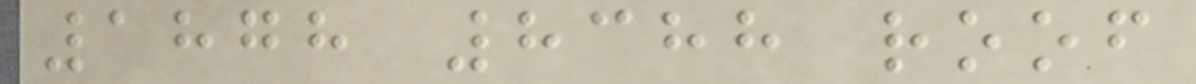1878 8388 roof
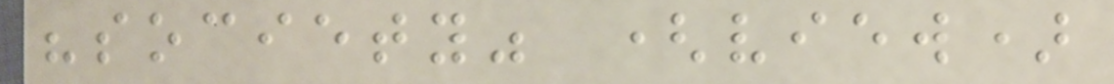"society" (view)
